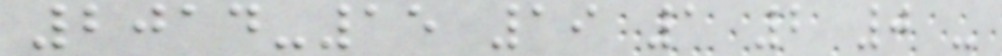2014-15 19 1 2 0 -
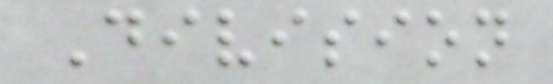Division
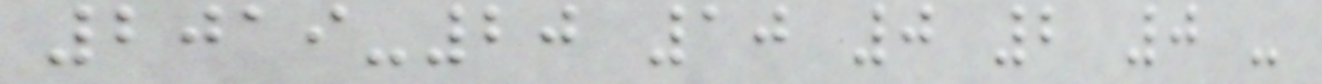2019-20 10 0 2 0 -
